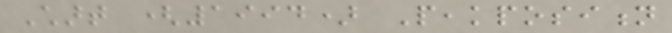Chart (1994) Peakposition
